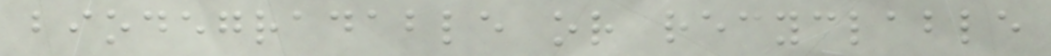biodegradable or recyclable
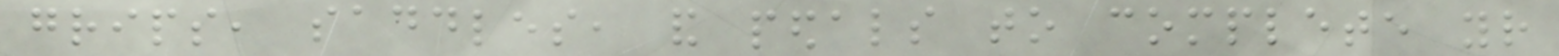grips, saddles, and pedals to complete your
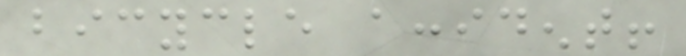bicycle accident!
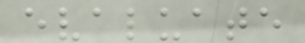evaluate
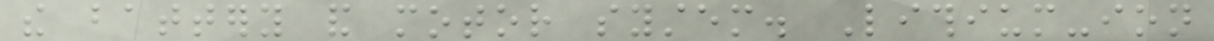the battery and motor system. Lithium-ion
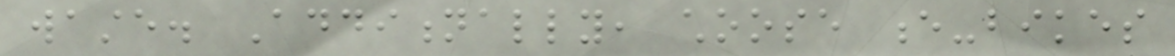waste. Additionally, choose e-bikes
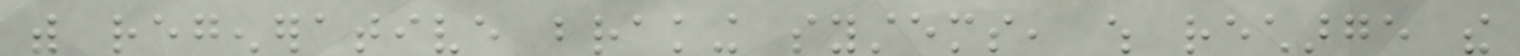with regenerative braking systems, which recharge the
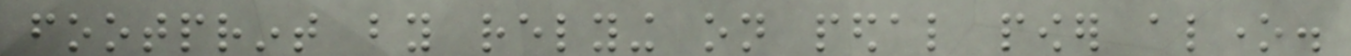footprint by relying on pedal power alone.
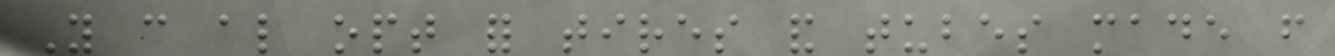You can also opt for tires and tubes made from
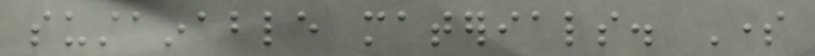sustainable materials. Some
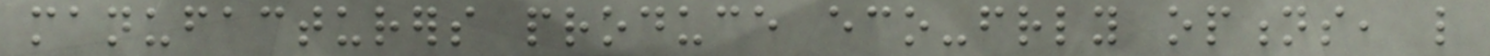manufacturers produce eco-friendly options, like
